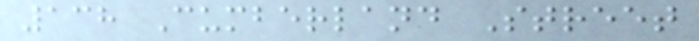138 Cumberland Street
